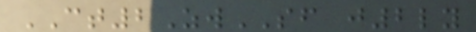CT2ZwSF j2ly
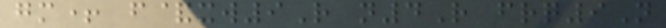gm+ f&xw9R n4R frq9N
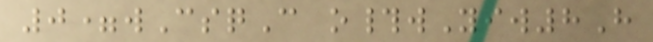0=wCsqC o#wYiw8H
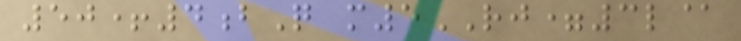50+4bQ m5RJ=3l@
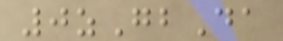0zGbDa
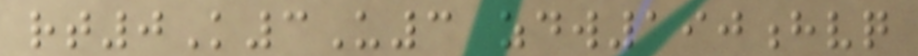rt0K3U3 zdw190hvq
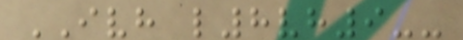IVH l8vh9--
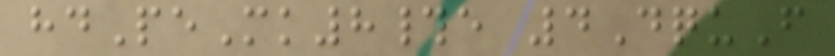hdPeMk8#e 4DquF
